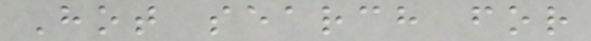Hot search for
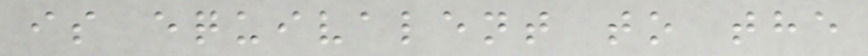is equivalent to the
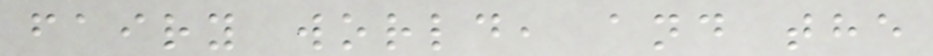fairy world, and the
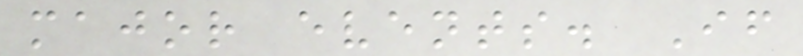major events. If
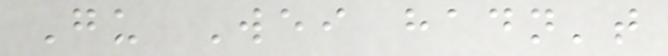Gu Wei hadn't
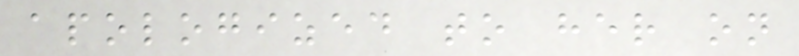apologized to her on
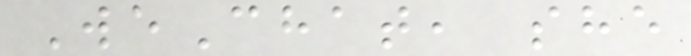WeChat, she
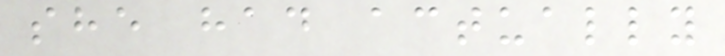she had actually
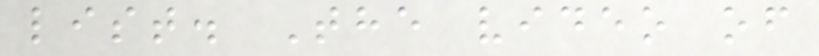list. The video of
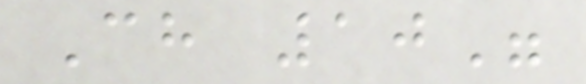Ch 10"
